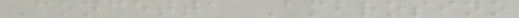Concetta Ambrosino
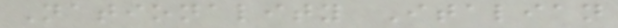Nationality Italian
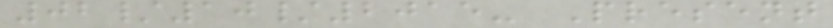02/10/2015- Present
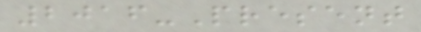2016-Present
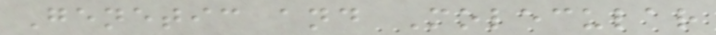Genetic and Molecular
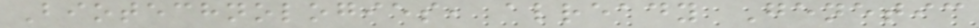Biotechnologies, already Genetic
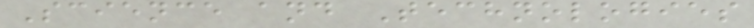Science and Technologies
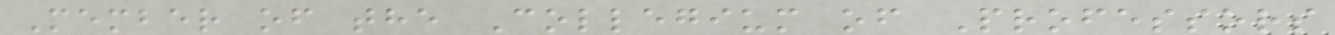Member of the Collegium of Professors
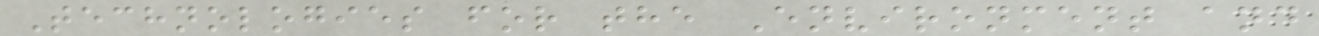Technologies for the Environment and
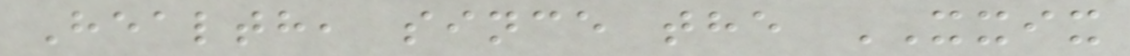Health, since the XXIX
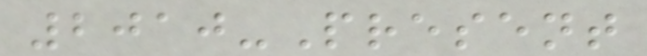2010-Present
